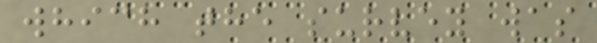which the survey was
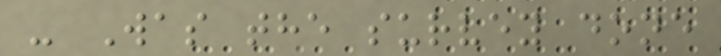- Was the survey done
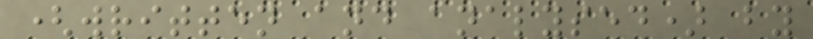(written and analysed) by
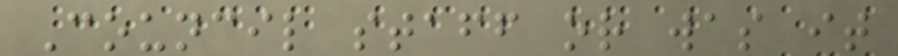Council staff or was it
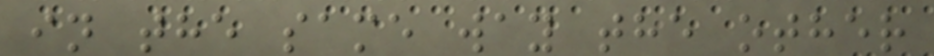in the same way the other
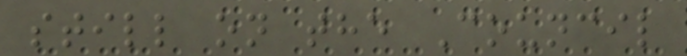still on the Council
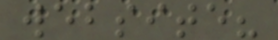website?
